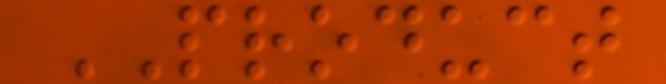PRODUCT
